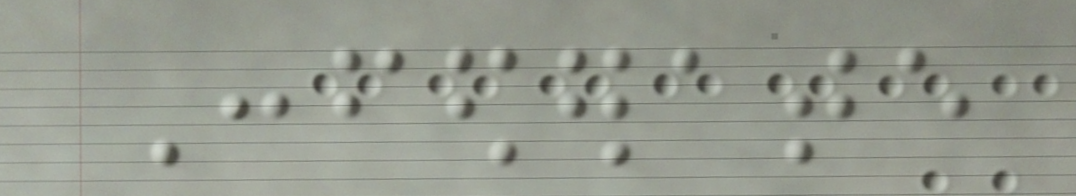Confederate
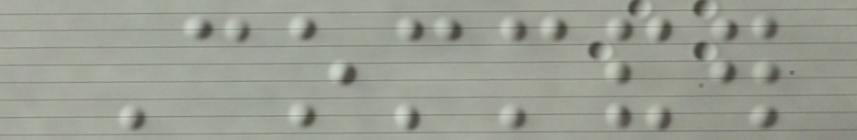Commander
